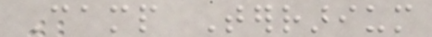Camp Terrarium
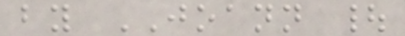by JOANN |
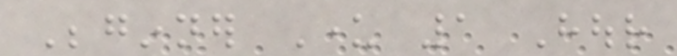Beginner Under 1 Hour
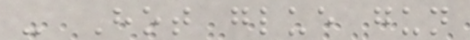- Hot glue gun
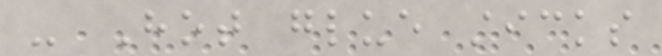- Hot glue sticks
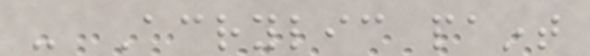- Acrylic paint
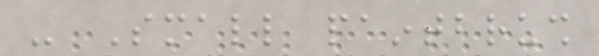- Small paintbrush
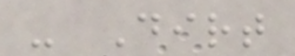- Dirt
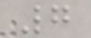7
